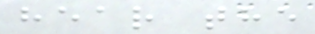hear the
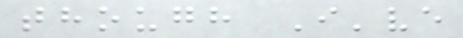though I've
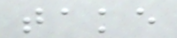take
